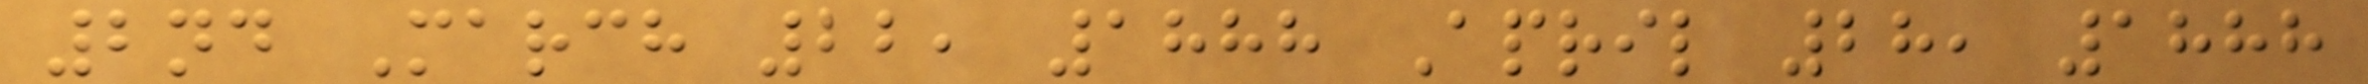2nd March 22, 1888 April 28, 1888
